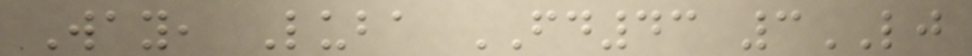Way, Luba FD43 3LJ
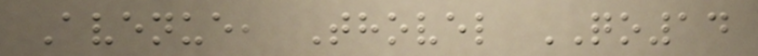Avenue, Thovel QO14
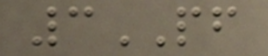3PF
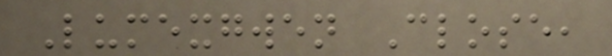Lumexgwen Close,
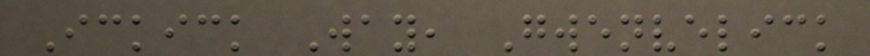Ickick Way, Gwenvelick
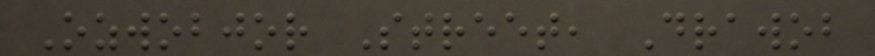Ozwobjor Street, Drawob
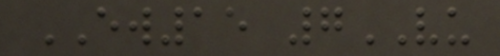EW15 7VU
